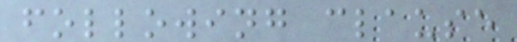following clause
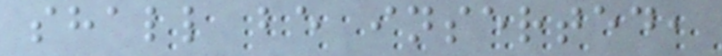shall be inserted,
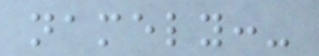namely:-
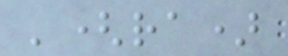'(ra)
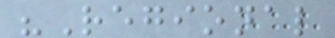"Regional
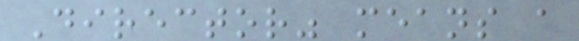Director" means a
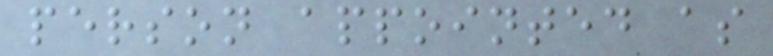person appointed as
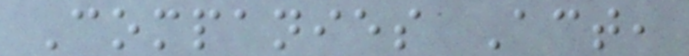Companies Act,
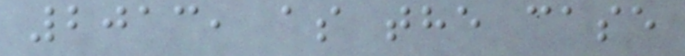2013, as the case
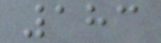183
